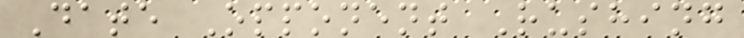Date Opponent Rushing
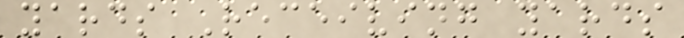yards Receiving yards
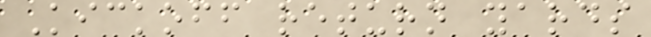Kickoff return yards
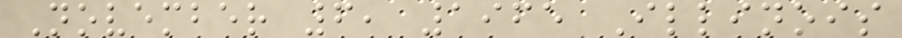November 6, 1965 Illinois
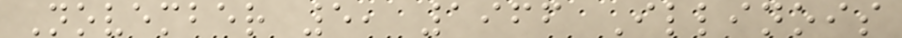November 5, 1966 Illinois
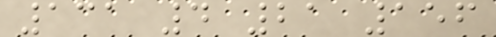131 4 21 156
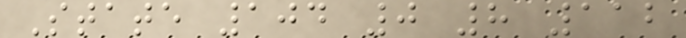State 104 0 8 112
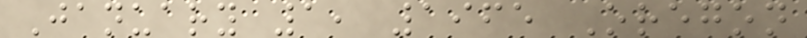January 1, 1965 Oregon
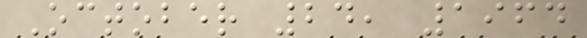October 24, 1964
